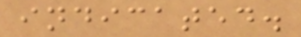indicated.
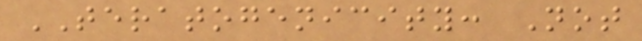TERATOGENICITY: Not
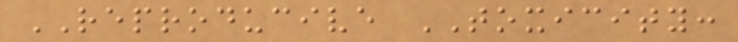REPRODUCIVE TOXICITY:
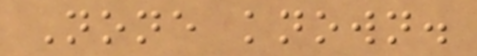None known.
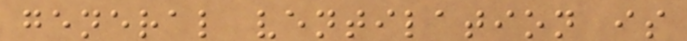general ventilation is
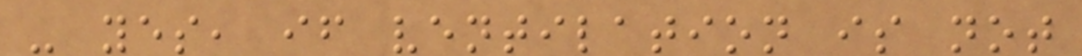- yes, if ventilation is not
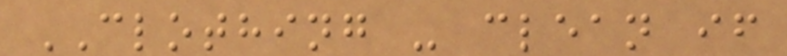CLOTHING - clean if
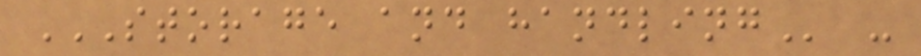STORAGE AND HANDLING -
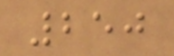250
